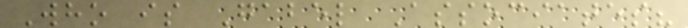Who is Gabel Associates?
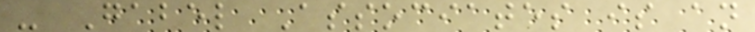- Gabel Associates is an
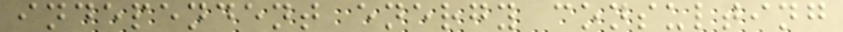independent energy consulting
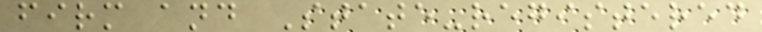firm and State-registered
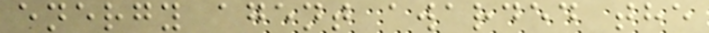energy agent awarded the
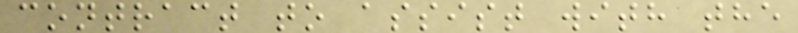contract to assist with the
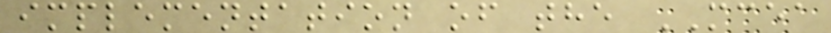implementation of the MCEA
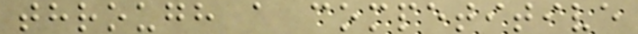through a competitive
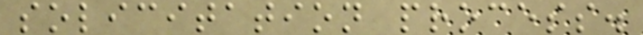solicitation process.
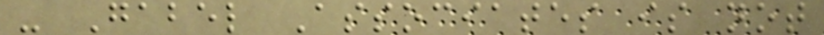- Gabel Associates is not
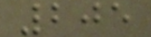205
